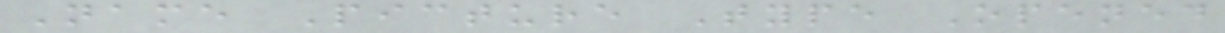Name Picture Type Opened
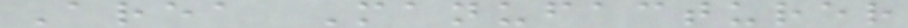Area Manufacturer
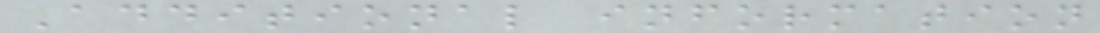Additional information
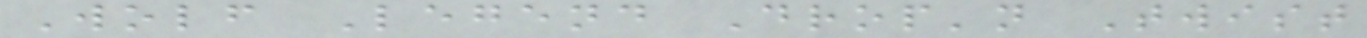Wolf Legend Drop'n Twist
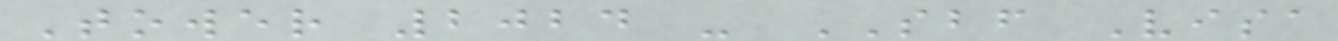Tower 2024 - SBF Visa
